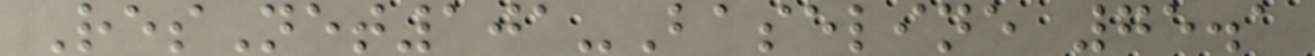ResNet101-Baseline 75.1
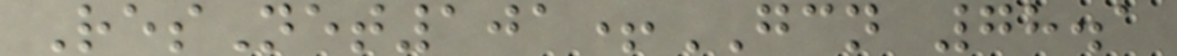ResNet101+GCN 78.1
